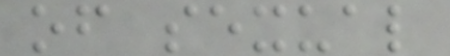of sexual
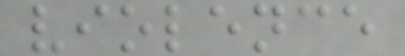violence
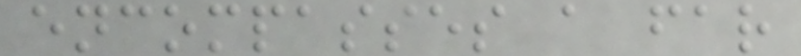encompasses a far
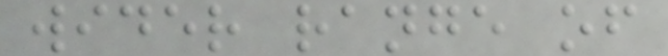wider range of
